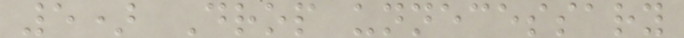5) Drop unnecessary
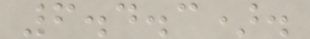6.4.3).
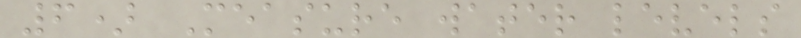6) Measure water levels
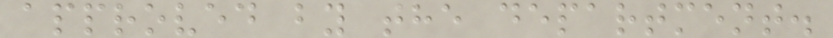approved by the department.
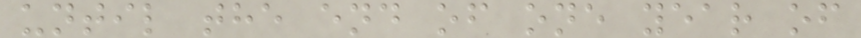until the end of one year of
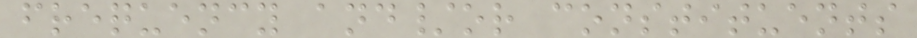frequency and/or constituents
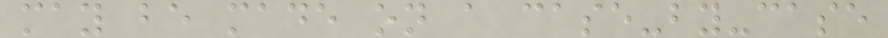may be made on a case-by-case
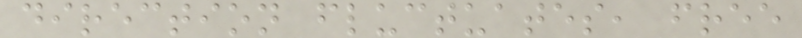direction fluctuates, free
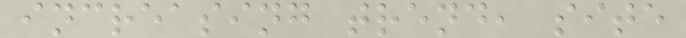increasing trend, site
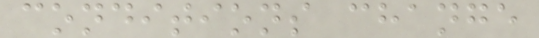conditions change
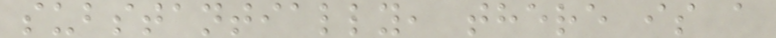substantially, there is a
